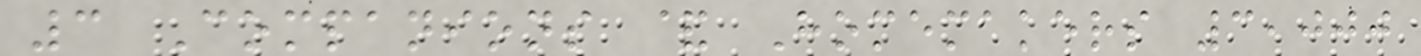3 Companions & Homemakers 3,000
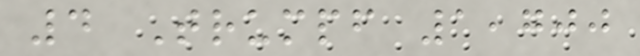4 Trumpf 1,700
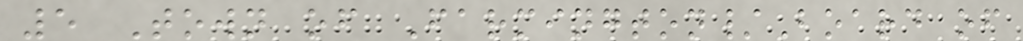5 Town of Farmington/Board of
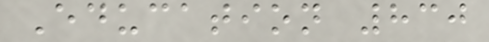Education 830
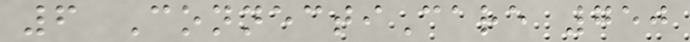6 ConnectiCare 750
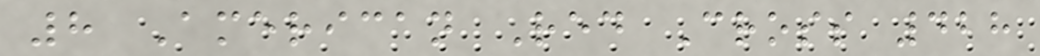8 American Red Cross 428
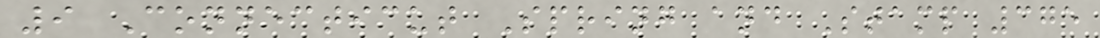9 Connecticut Spring and Stamp 375
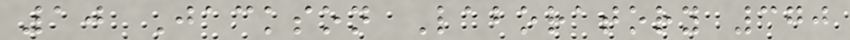10 Jackson Laboratory 370
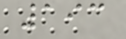193
